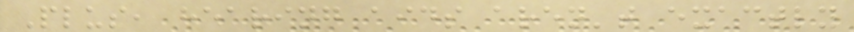Plus, hearing aids aren't exactly
